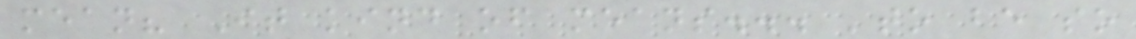mean? It kind of means... 'to be so
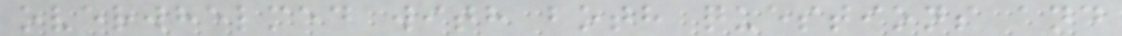overwhelmed with both questions and
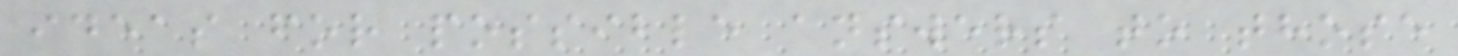ideas for possible answers to those
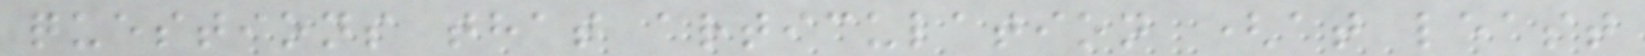questions that articulation (at least
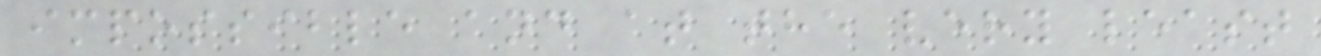impossible and at the very least
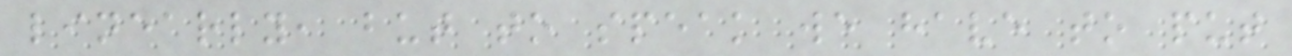linearly, but to speak we have to put
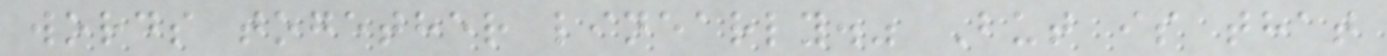words together linearly." But is that
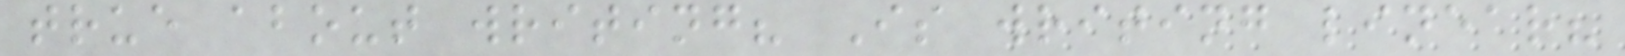true about writing? Is writing linear?
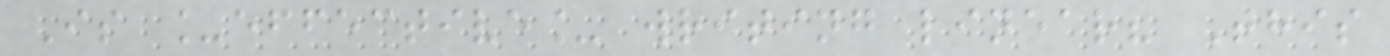Is _effective_ writing linear? This
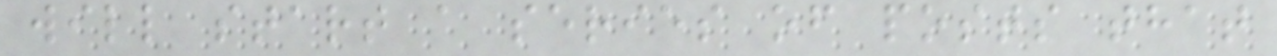will start a series of posts that
